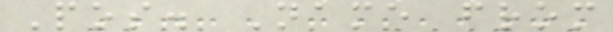Pos. Name from
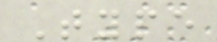Type
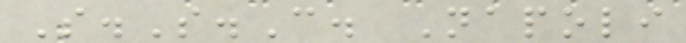S.S.C. Napoli
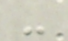-
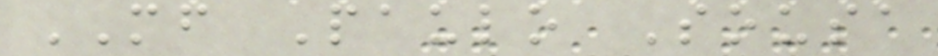MF Paulo Sousa
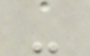-
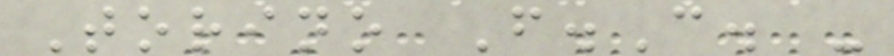Torino F.C. -
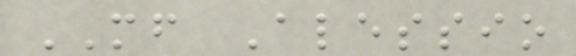MF Alessio
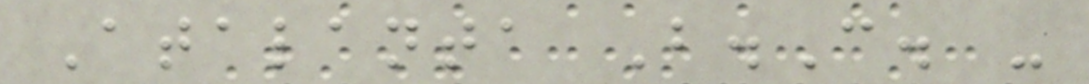Atalanta B.C. -
